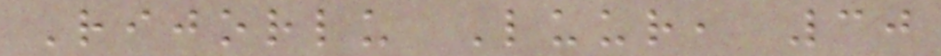Rijorlu Luur, 30
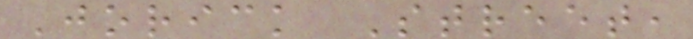Jorick Street,
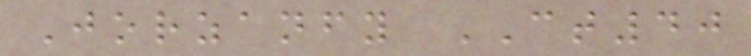Jorzanfy CT40
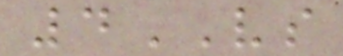4VS
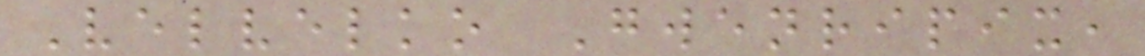Velvelko Gwenripix,
